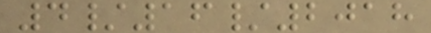4/16/2018
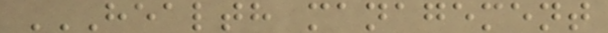HEALTH MANAGEMENT
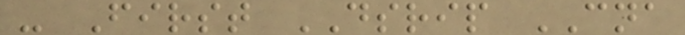- First DSRIP CNA
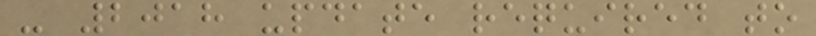- 2018 update required to
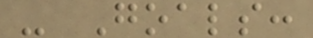- Goals:
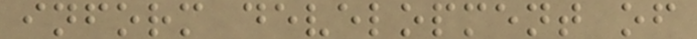inform development of
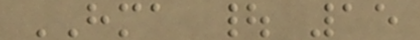HMA | 15
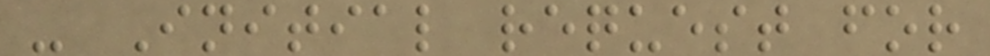- Initial request for
